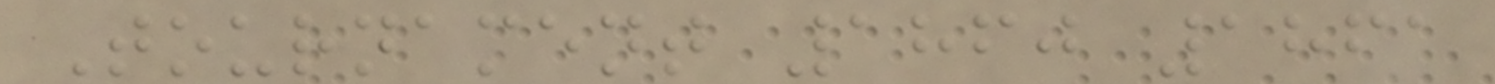Tournament 1860 1861
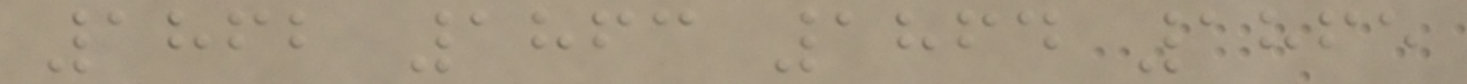1862 1863 1864 1865
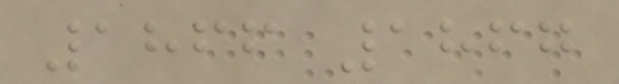1866 1867
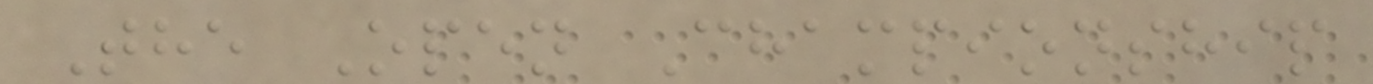The Open Championship
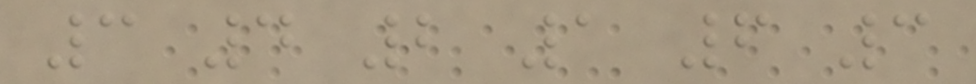3 4 2 1 6 3
